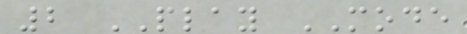2 PLAY MODE
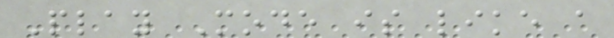Play Mode is like a
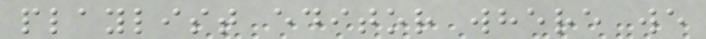playlist editor where we
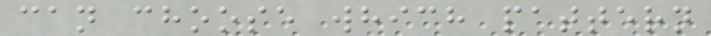can choose which pattern
